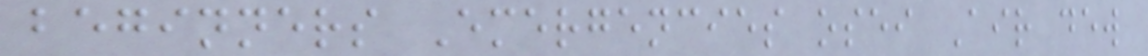beginners Emergencies osei Air dew
